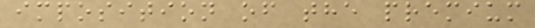imposition of the premium
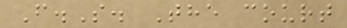F.S. The court
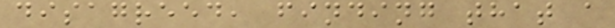disagreed, finding that a
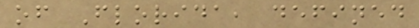of Florida, defined
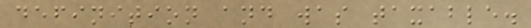definition and was taxable.
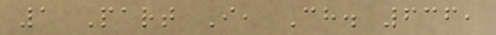1 Part I, Ch. 636,
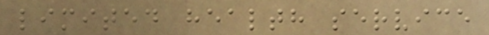limited health service
